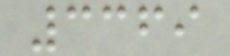3369
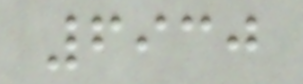6930
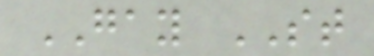GAY ST
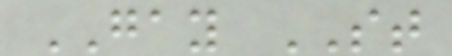GAY ST
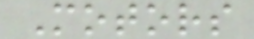Motors
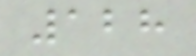128
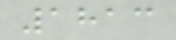1813
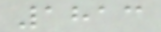1813
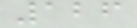126
